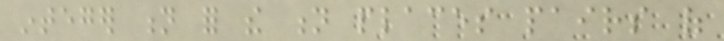integer n for the n places pairs of
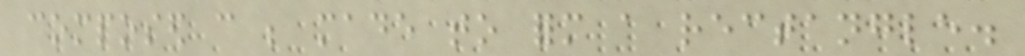composed can be made to form a rectangle.
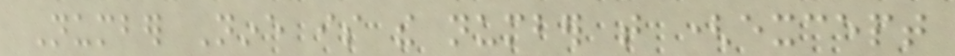Number Nine is the number that (except
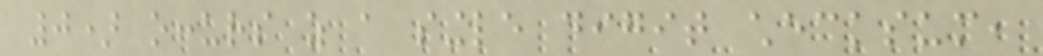0) occurs as a single digit checksum,
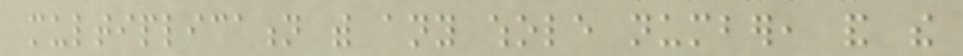multiplication with any whole number, and the
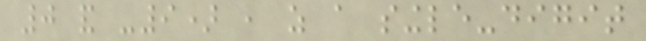0 and -9) , as a single-digit
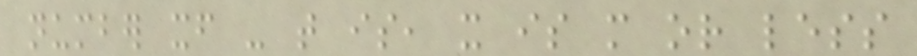number itself - that is, it is more or less
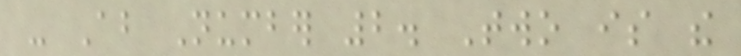- About Number 2. Two is the
